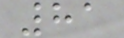81
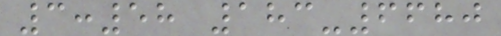3:58 183-6680
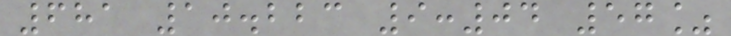681 10.223 9:04 57%
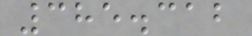385.312
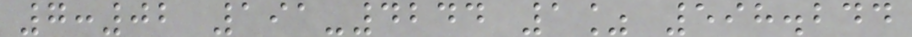7:02 191-4244 1% 598.244
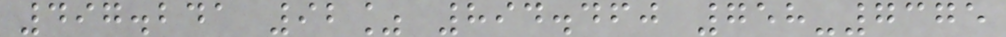497.241 92% 894.460 758-7375
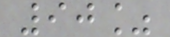90%
